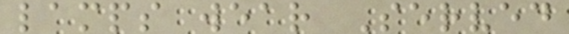lamps wear Served
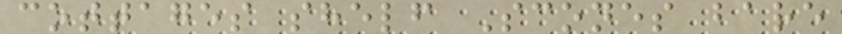cottages shelf Scones bare
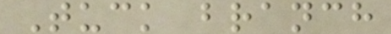Tuck branch
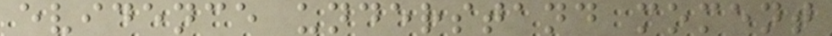evidence understand moment
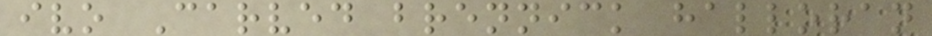ivo Carved brennick halloran
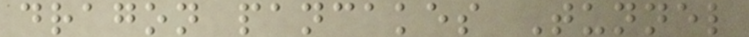dragon pancakes Tunnel
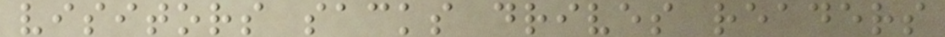visitors sacks drives readers
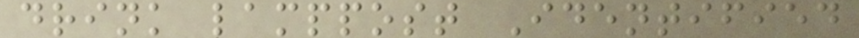drink lamppost Identified
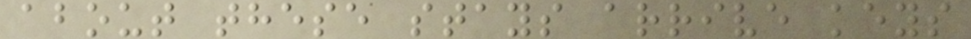about these stays arrive keys
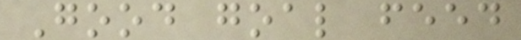Good goal feed
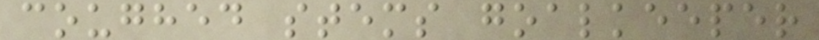coughed stems goalkeeper
